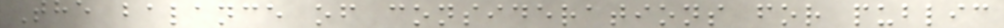The balance of considerations for public
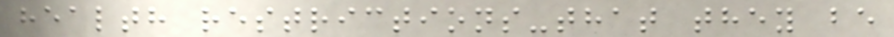health restrictions-that they be
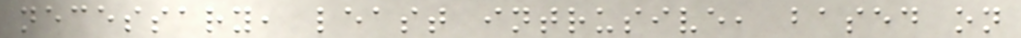necessary, least intrusive, based on
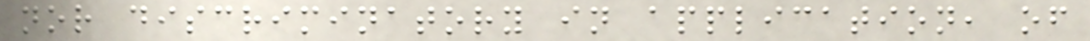nor discriminatory in application, of
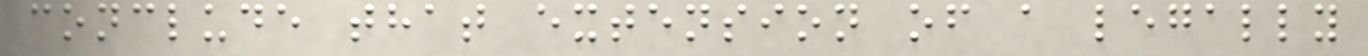conclude that extension of a legally
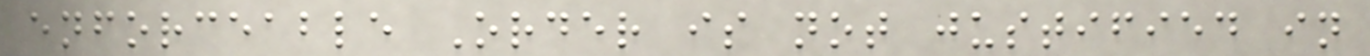enforceable Order is not justified in
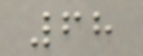68
